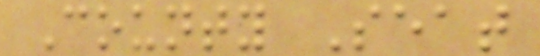County Seat
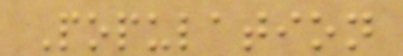Population
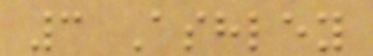3 Ashley
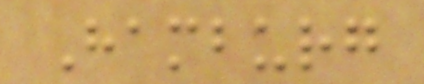Hamburg
